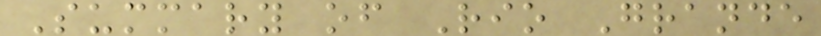Summary of Rio Grande
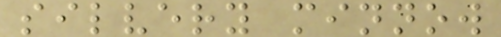silvery minnow
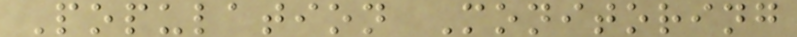Population Monitoring
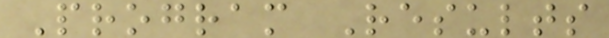Program Results
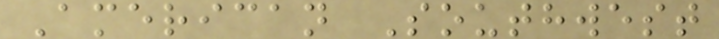American Southwest
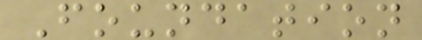Foundation
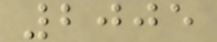2005
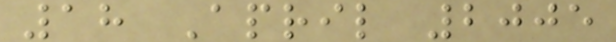18 April 2005
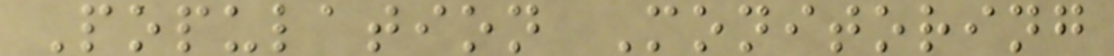Population Monitoring
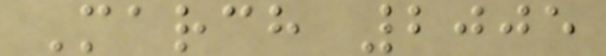March 2005
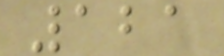121
